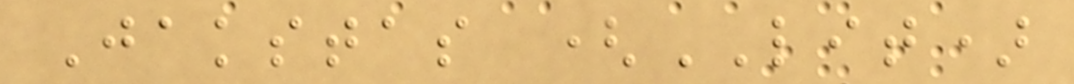Jakstas (LIT)
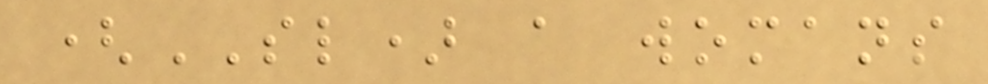(SL) a womans
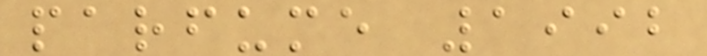parfume 1992
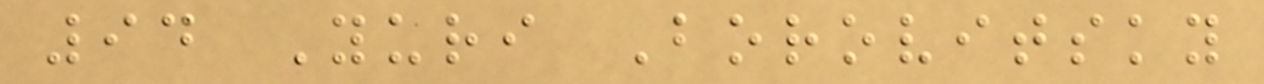94 Yuri Borovitsky
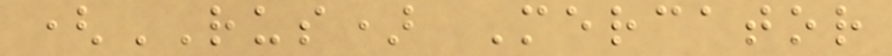(RUS) Mercator
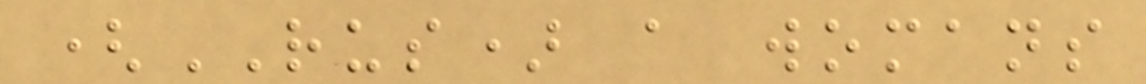(RUS) a womans
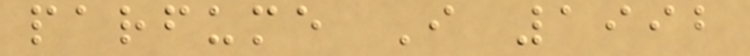parfume I 1992
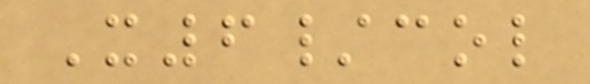X6/col
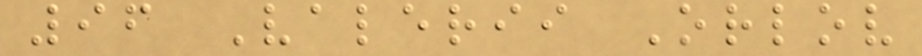96 Valerii Orlov
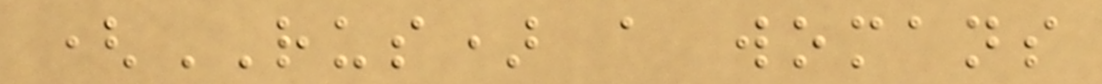(RUS) a womans
